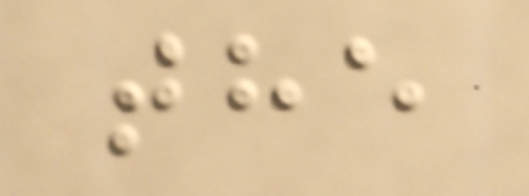the
